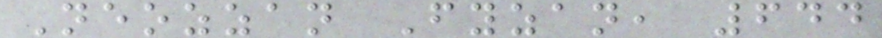Neozzan Fyzan, 644
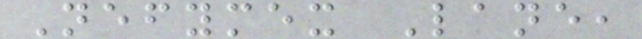Nefymex Lane,
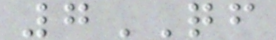7QF
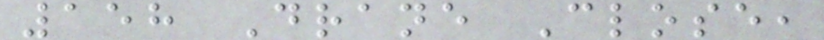158 Drane Close,
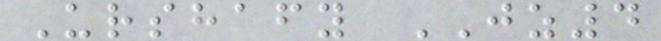Urshafy JZ4
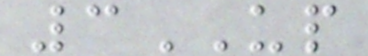3UP
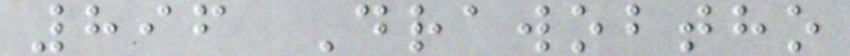896 Drawobtho
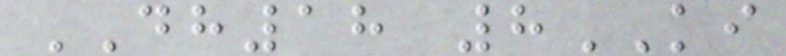DH18 8KI
